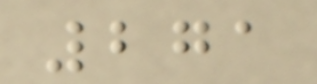271
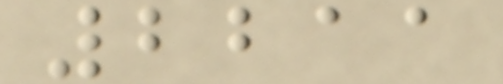2211
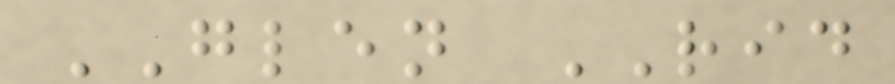GLEN RID
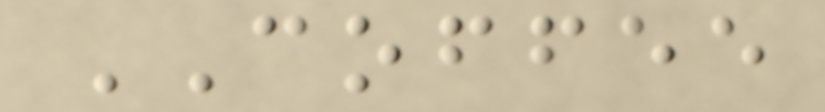COFFEE
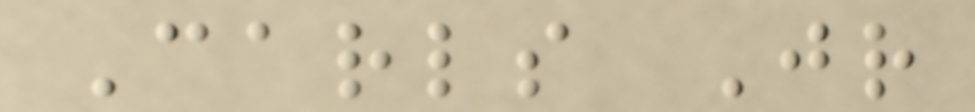Carls Jr
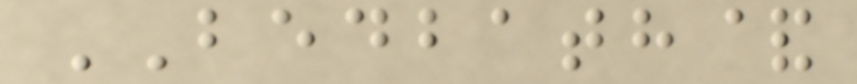BEDBATH&
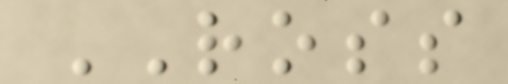ROSS
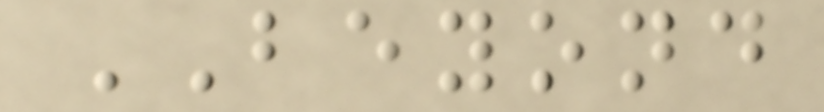BEYOND
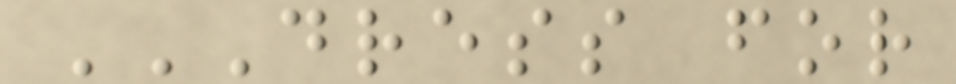DRESS FOR
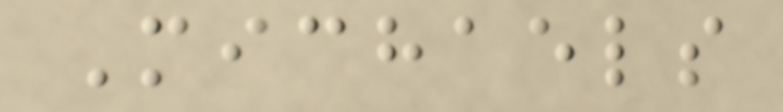Michaels
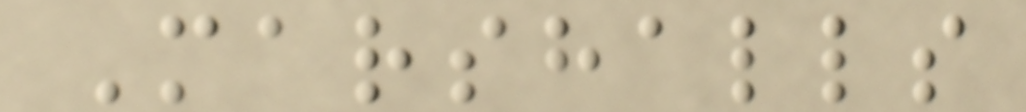Marshalls
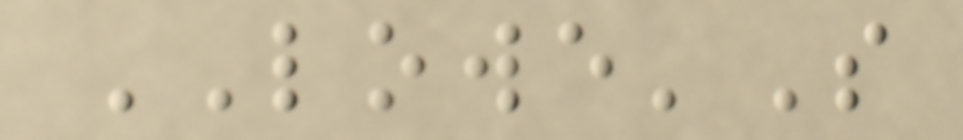LOWE'S
